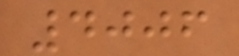4006
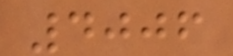4006
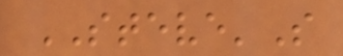STEVE'S
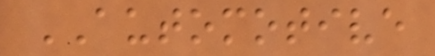AUTOMOTIVE
